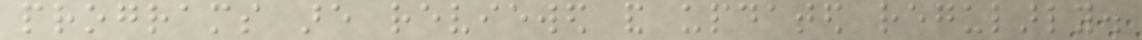programs are reviewed and updated regularly.
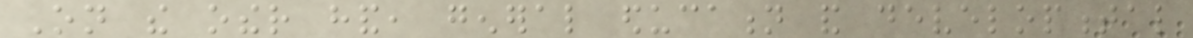On the other hand, general education and developmental
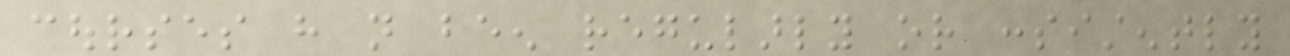courses have not been regularly or consistently
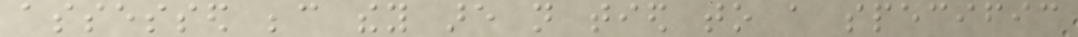assessed because they are not tied to a specific
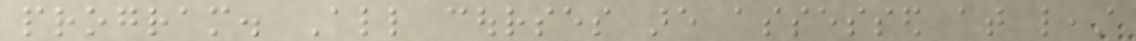program. All courses are assessed at least
